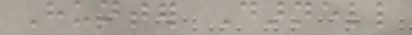Hunter Darnell
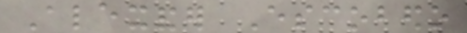Alexander Escobedo
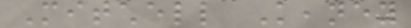Mitchell Keaney
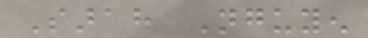Sarah Nguyen
